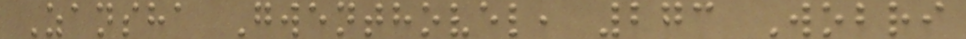Zansha Gwenthovel, 273 Wobri
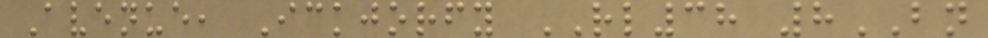Avenue, Ickjorfy RL38 8BN
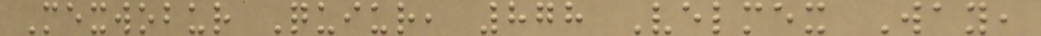Mexwobur Quiur, 878 Velmex Way,
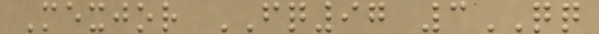Mexjor FQ97 3QQ
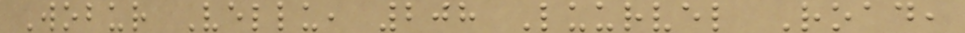Wobur Vellu, 208 Luurvel Road,
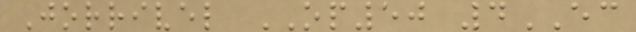Jorrivel OP50 4EC
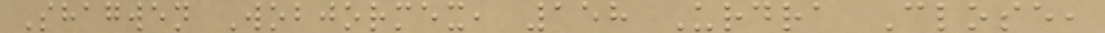Shagwen Wobjormex, 158 Urdra Close,
